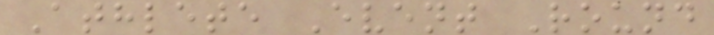Athlete Event Round
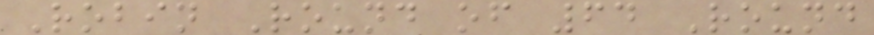Robin Round of 64 Round
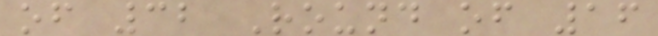of 32 Round of 16
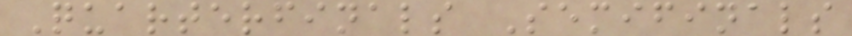Quarterfinals Semifinals
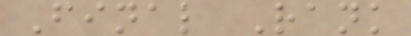Final Rank
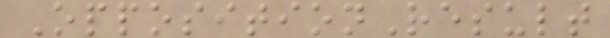OppositionResult
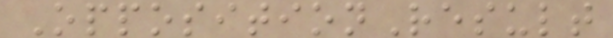OppositionResult
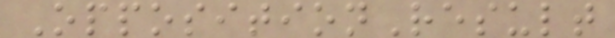OppositionResult
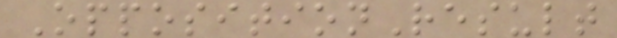OppositionResult
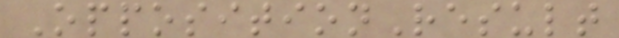OppositionResult
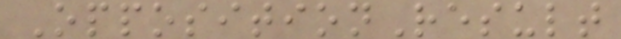OppositionResult
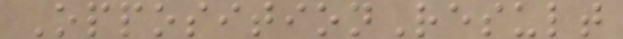OppositionResult
